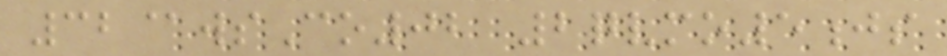32@wsCo02 2qvmo5js
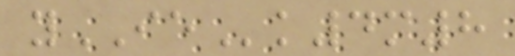yIEk4m8
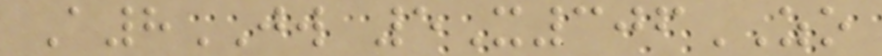A8JW 5X306ZO
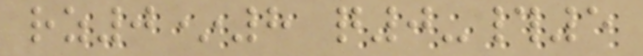rz0*8 q0-#5
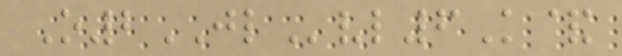O2JLvl6K&
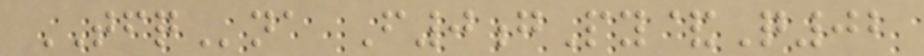TFQna F0gPy&Q02
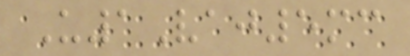U1Vaj5mc
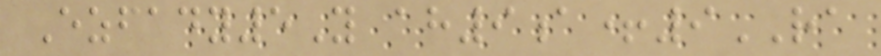Ezfady5Y ah9a+9RA
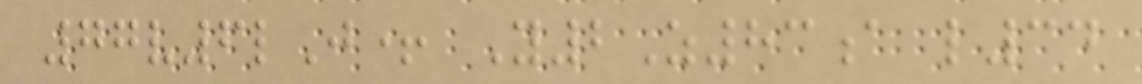77v6lJ+ Y2Z83a l34
